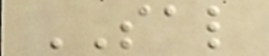SAL
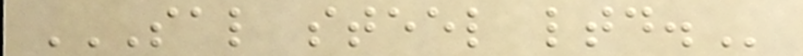SAL STEEL LTD.
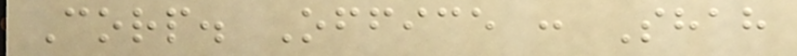Corp. Office : Shah
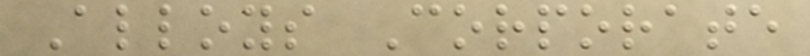Alloys Corporate
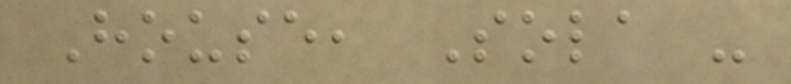House, Sola -
